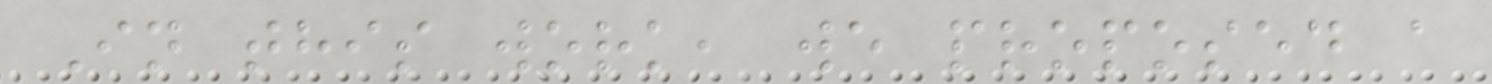In this work, we proposed a
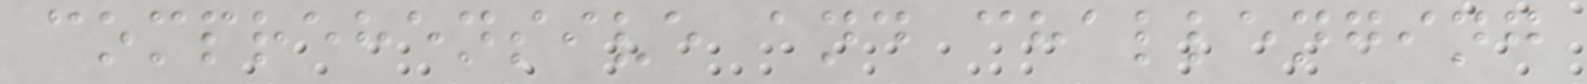comprehensive and challenging
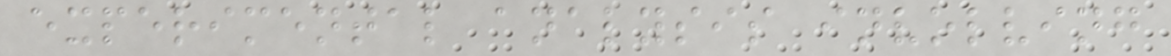experimental analysis involving
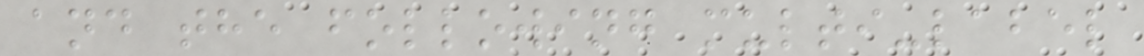and the following multi-label
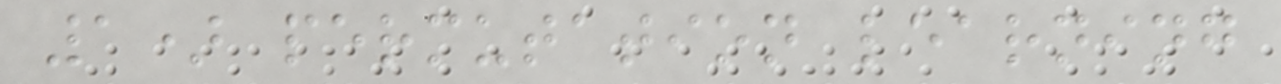1) permutation learning
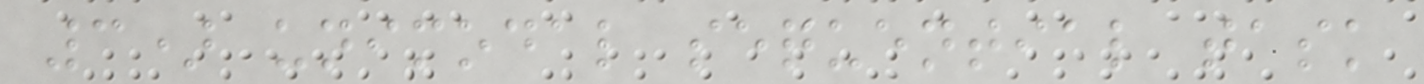3) unimodal sequential task
